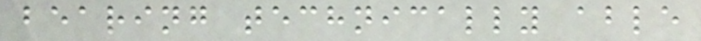bearing technically able
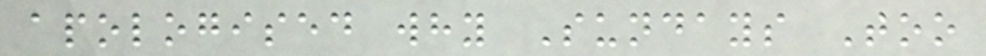apologised why Sundays Too
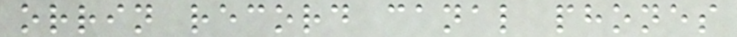orrin record canal phones
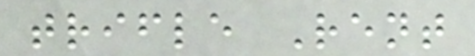trifle Rent
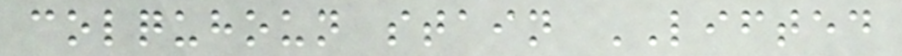colquhoun stain LIFTED
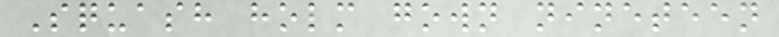Squash holm gown nineteen
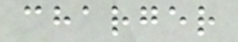charger
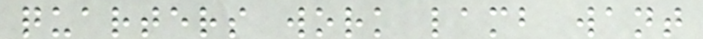quarters work lamb want
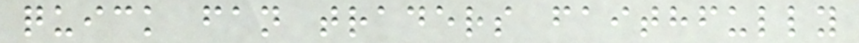quick fan traders faithfully
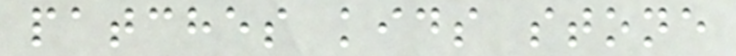patches kids stone
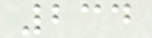234
